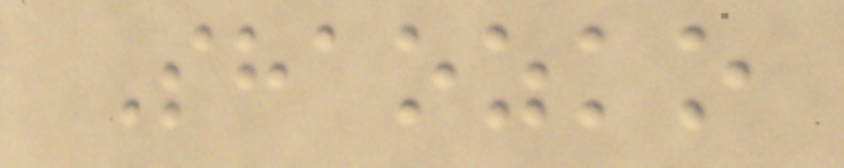Shaozko
